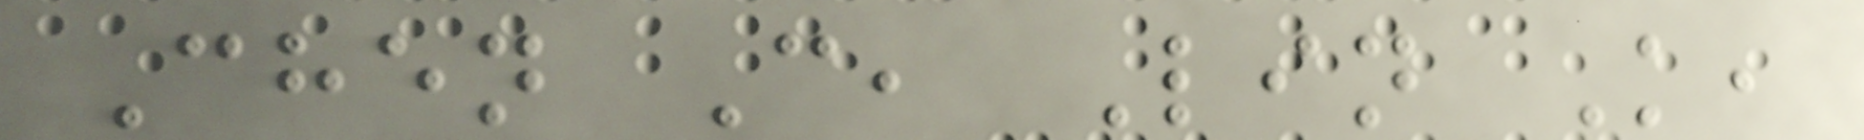Chen C, Lin K,
